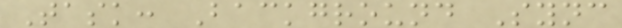Task: Background Sync
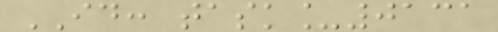ID: task_0131
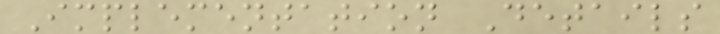Implementation Details
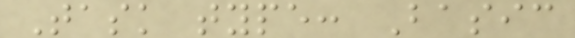Task type: Basic
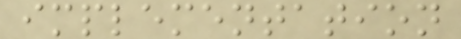implementation
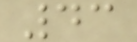43
